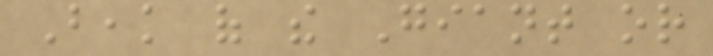Beak of the Giant or
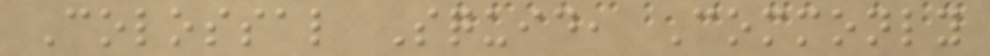Colossal Squid, Commonly
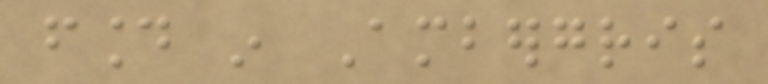found in Ambergris
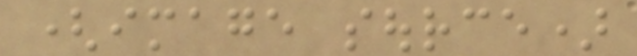(image source)
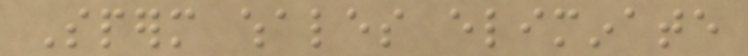Sperm whales eliminate
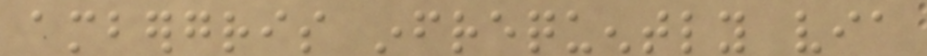ambergris infrequently via
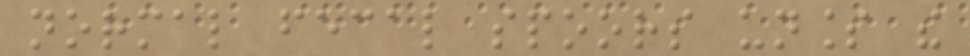normal fecal spoors unless the
